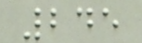245
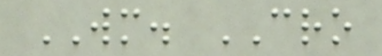WM. CRO
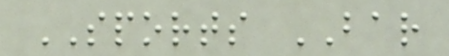SPORTS BAR
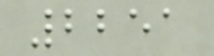2251
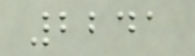2241
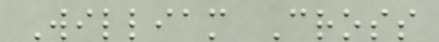William Cross
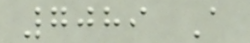7089 A
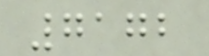7172
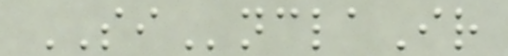SInclaIr
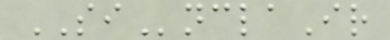SInclaIr
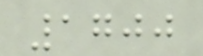1700
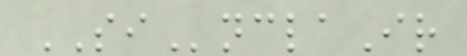SInclaIr
